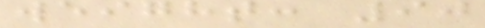weight: 90
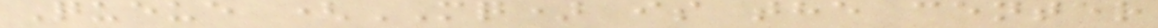Queue (MQ) is the center
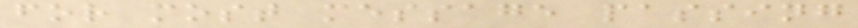for most message passing
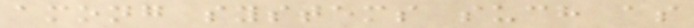among systems such as
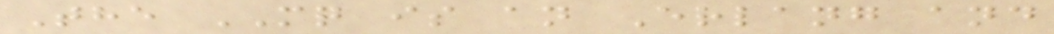The MQ is an Erlang and
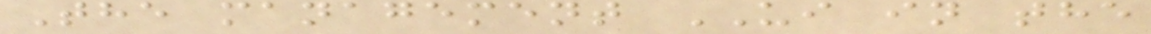The management UI in the
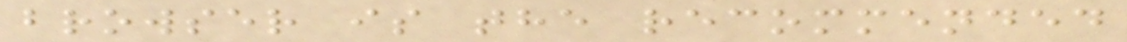browser is the recommended
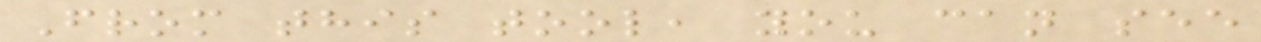From this tool, you can see
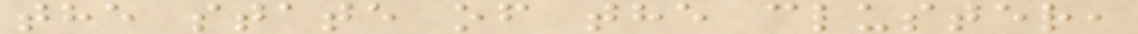the state of the cluster,
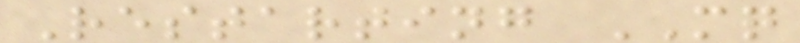Restarting MQ
